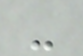-
